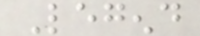Legend
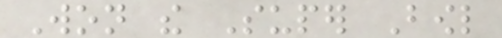Won the Super Bowl
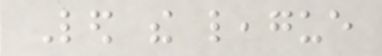Led the league
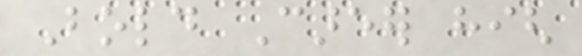Bold Career high
